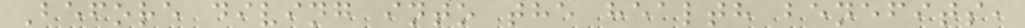Before diving into the health benefits,
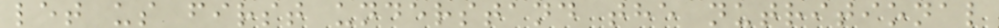let us first understand the nutritional
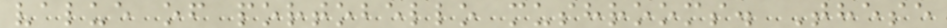value of portobello mushrooms. These
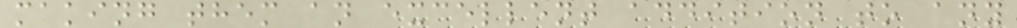making them an excellent addition to any
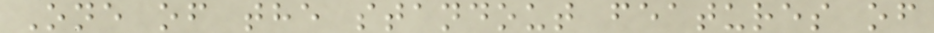One of the standout features of
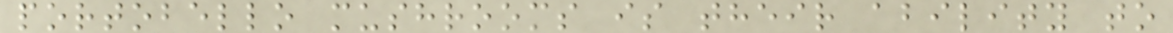portobello mushrooms is their ability to
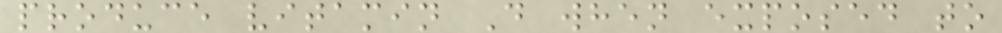produce vitamin D when exposed to
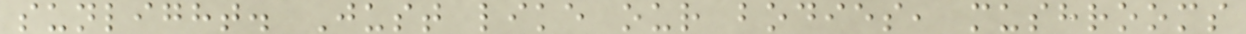sunlight. Just like our bodies, mushrooms
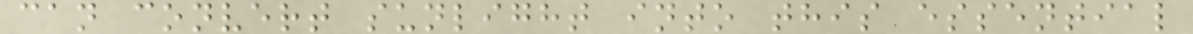can convert sunlight into this essential
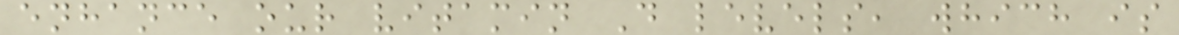enhance our vitamin D levels, which is
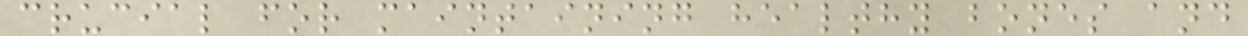crucial for maintaining healthy bones and
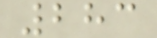283
